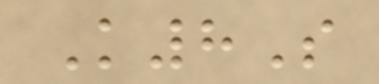K8S
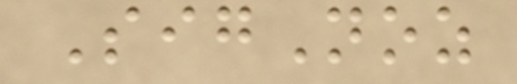SigNoz
